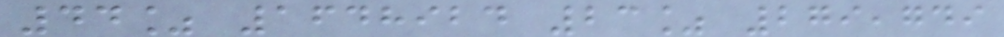44% 1648924 23% 279,749
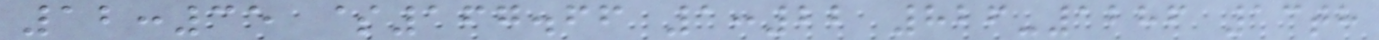12:35 $167.66 1:22 826-1286 13th
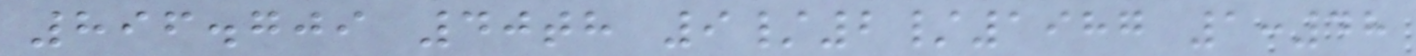896.709 40th 9/2/1987 1:48
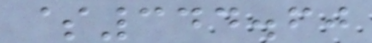$344.60
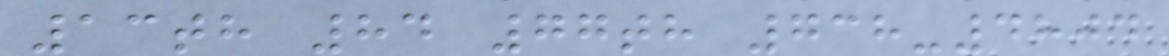13th 84 77th 738-4804
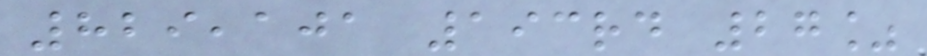829,101 193rd 27%
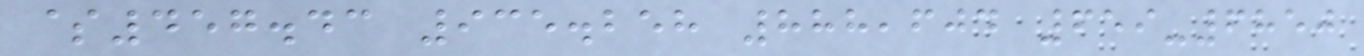$457.43 935.258 888,604 659-6850
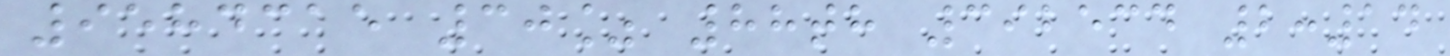9584315 30% 88th 392534 2:14
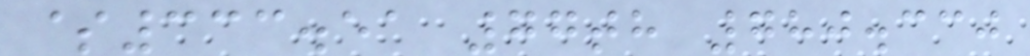$333.51 77th 780.330
